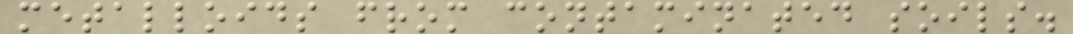metalloids from contaminated soils.
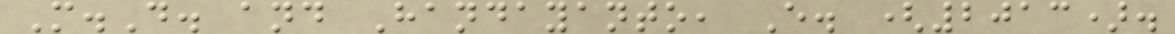M.D. and Handayanto, E. (2013).
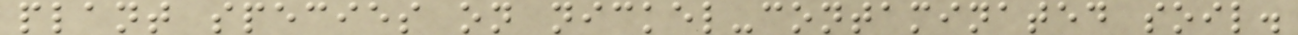plant species on nickel-contaminated soil.
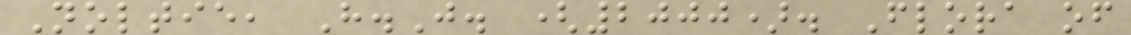Noltie, H.J. (2000). Flora of
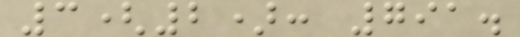3(2): 791.
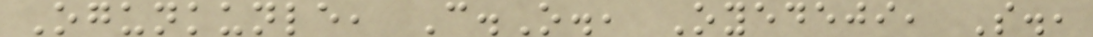Ogunkunle, C.O., Oyedeji, S.,
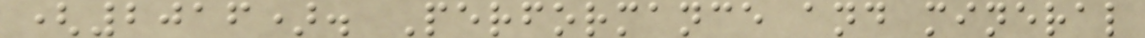(2016). Performance and mineral
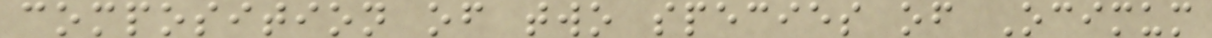composition of two species of Ocimum
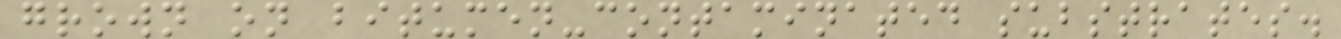grown on bitumen-contaminated substrates.
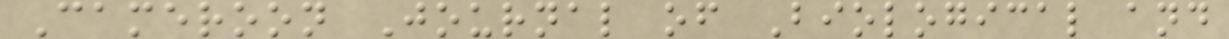Cameroon Journal of Biological and
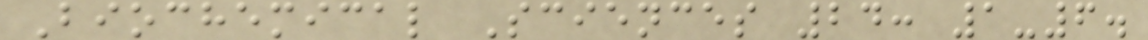Biochemical Sciences 24: 1-6.
